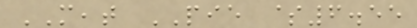MEAT PIE $6.55
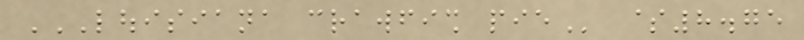LOUISIANA CRAWFISH PIE $8.75
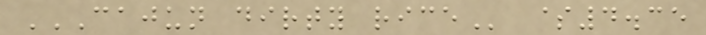CAJUN DIRTY RICE $4.35
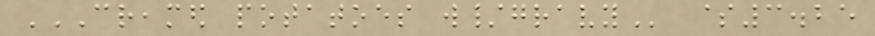CREAMED POTATOES W/GRAVY $3.25
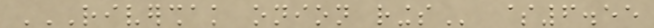RIVERSHAK ONION RINGS $6.55
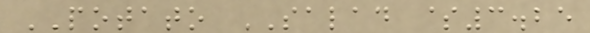POTATO SALAD $3.25
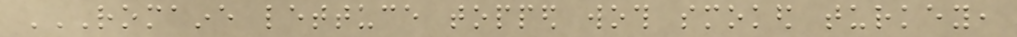ROMAINE LETTUCE TOPPED WOTH SMOKED TURKEY,
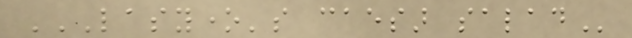LASYONE'S CAESAR SALAD
